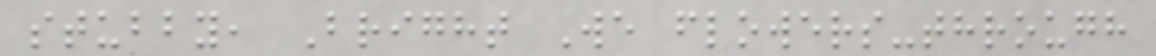stubby, Bright We flowers-through
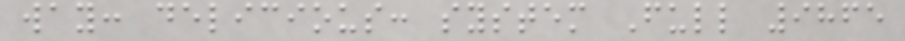way: delicious: system Full 9865
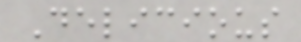Delicious
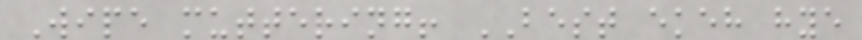Wipe muttering! BEST ekeh hye
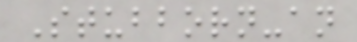Stubborn-an
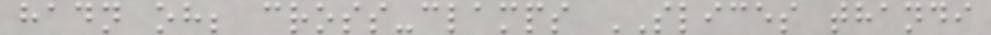hadn oh; cross-clamps SLICES thandi
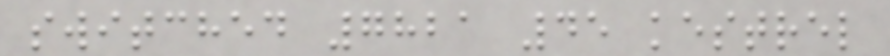switched 7821 45 kestrel
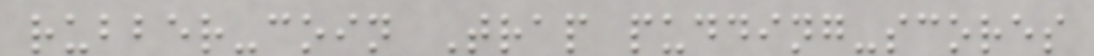rubber-coin Trap pudding-scores
